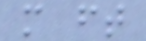m ft
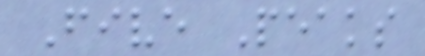Five Peaks
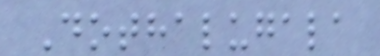Dothalugala
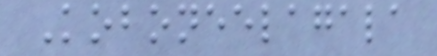Koboneelagala
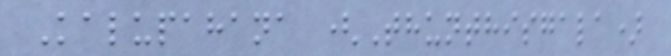Kalupahana (Thunthisgala)
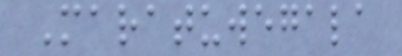Maratuwegala
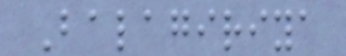Balagiriya
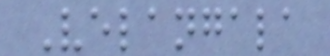Velangala
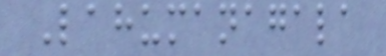Lahumanagala
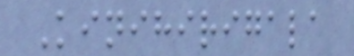Kinihirigala
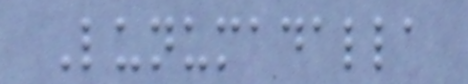Lunumadalla
